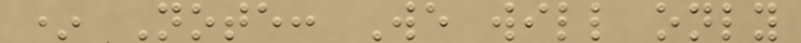* Note: We will only
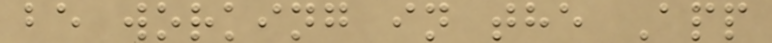be working in the App
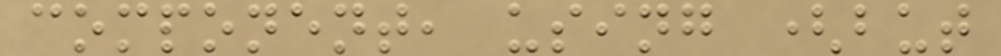component, using (but
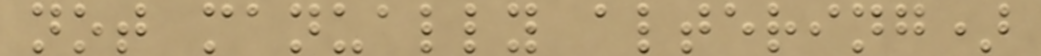not manually altering)
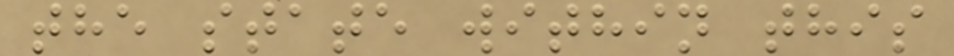the state within this
